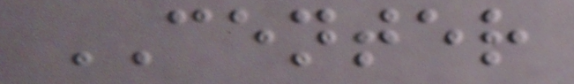CENTER
